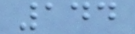144
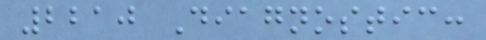2210 Diagnostic:
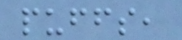puffs,
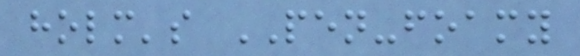holm's PEN-foamy
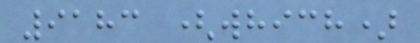9183 (which)
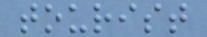tourist
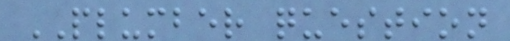PLUMBER question
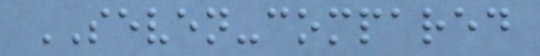SEVEN-compared
